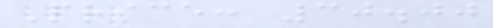Price: 30.00
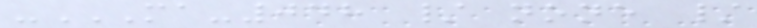-MA-048 / NONE /
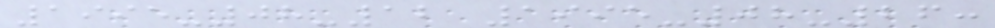1995-08-12 1995-08-26:
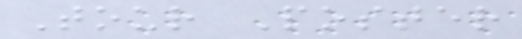Tour Poster
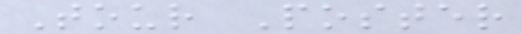Tour Poster
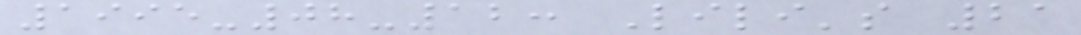1995-08-12: Lili's 21
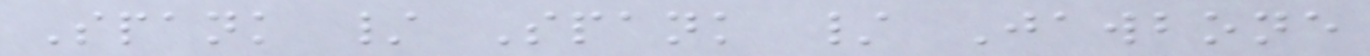Spank / Spank / Jawbone
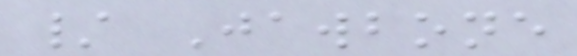/ Jawbone
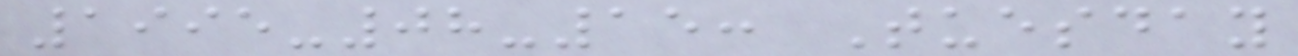1995-08-15: Tuesday
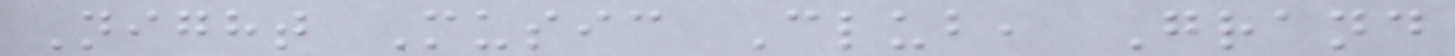Night Music Club, Grand
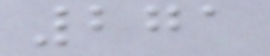271
